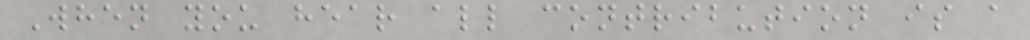When you hear all contribution is a
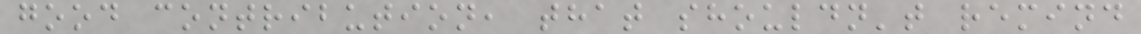good contribution, that shouldn't remind
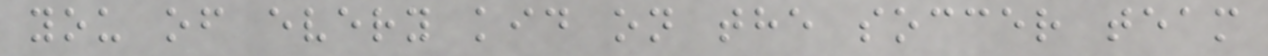you of every kid on the soccer team
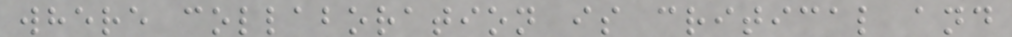where collaboration is critical and
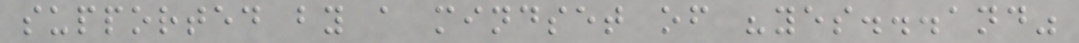supported by a mindset of "yes...and"
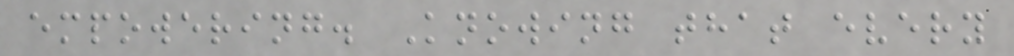empowering. Knowing that every
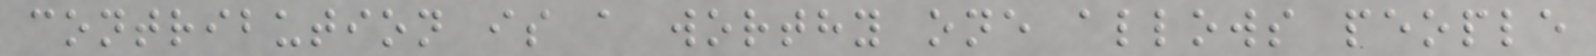contribution is a worthy one allows people
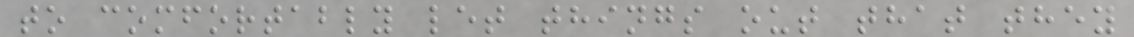to comfortably let things out that they
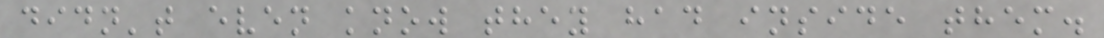didn't even know they had inside them.
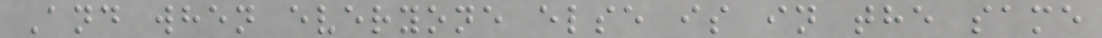And when everyone else is in the same
